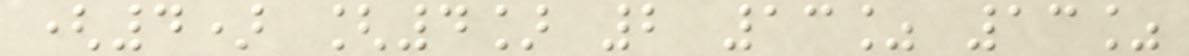(4) [4] 2 13% 13%
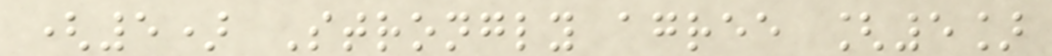(5) Strongly agree [5]
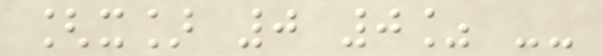[x] 0 0% --
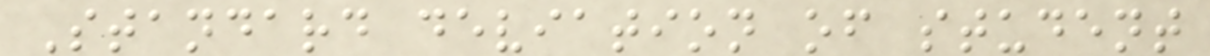Standard deviation of student
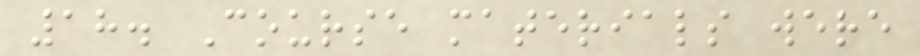18. Course materials were
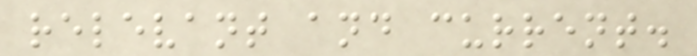relevant and current.
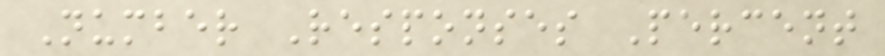Number Responses Percent
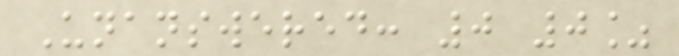Unanswered: 0 0%
